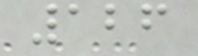126
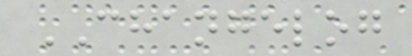CHANGELOG
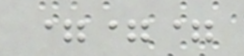===
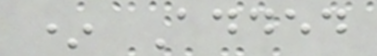* Added
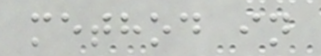method in
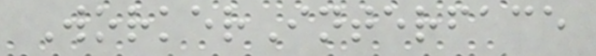WorkerInterface
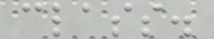class.
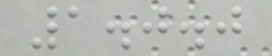1.0.0
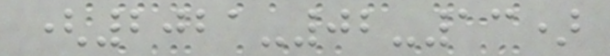(2021-02-13)
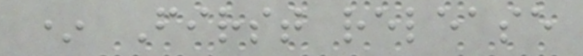* First release
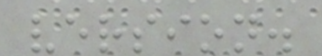version.
